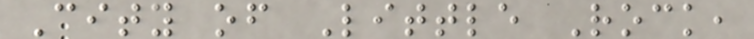City of Little Rock,
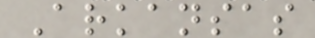Arkansas
